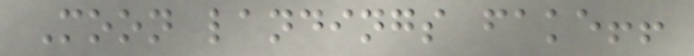Moon landings fake!!
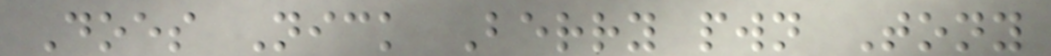Does Nick Berry pwn Tony
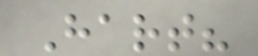Hart?
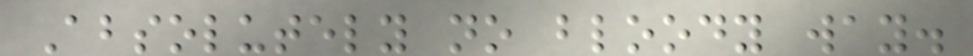Absolutely no bloody way.
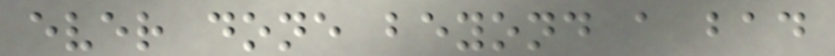ever done beyond a bad
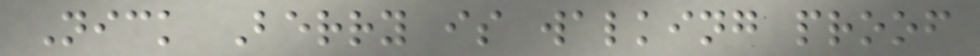Nick Berry is walking proof
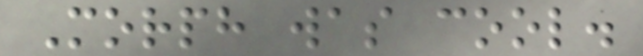Morph was cool.
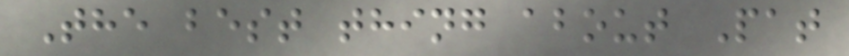The best thing about Pat
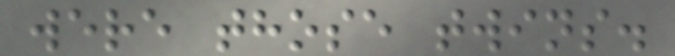were those twins.
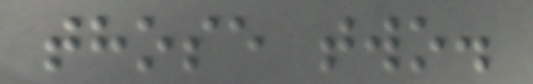those two.
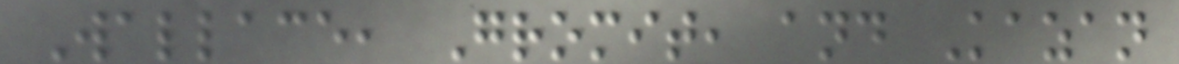Wallace, Gromit, and Kazan
